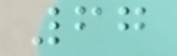67
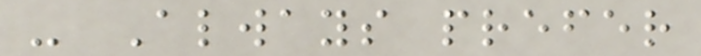- Always prefer
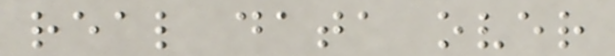real data over
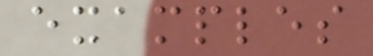examples
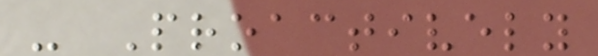- Proactively
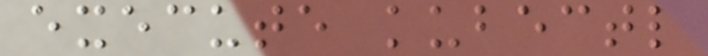execute kubectl
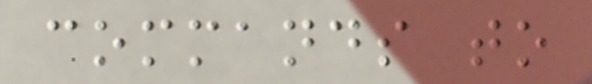commands to
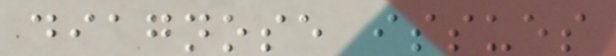diagnose issues
